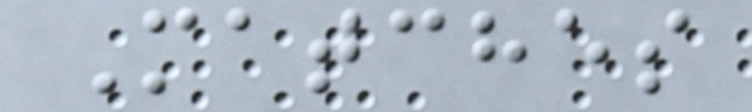Matches
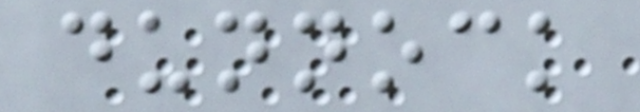dunnock
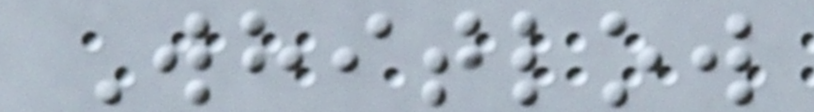Whitlow
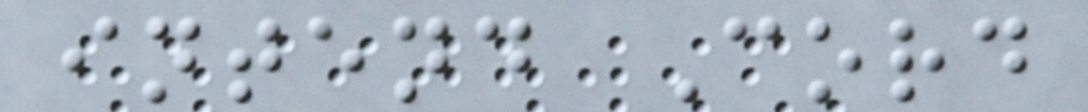intend Cord
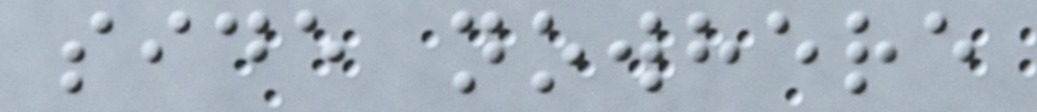side nowhere
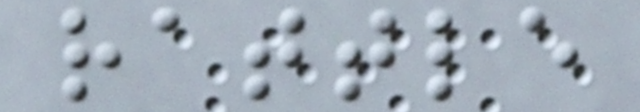rattle
